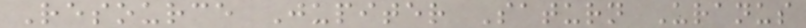Resource Jupiter Saturn Uranus
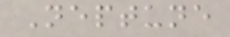Neptune
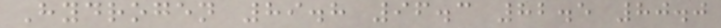Hydrogen 89.8 96.3 82.5 80.0
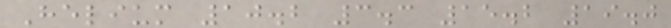Helium 10.2 3.3 15.2 19.0
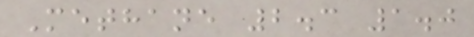Methane 2.3 1.0
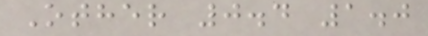Other 0.4 1.0
